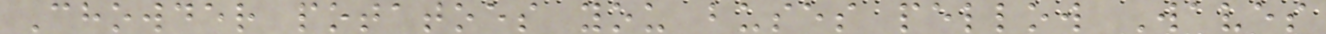Chowder potatoes you buses pellow Waves
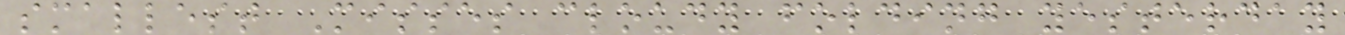smallest Misses cloudy folding yesterday
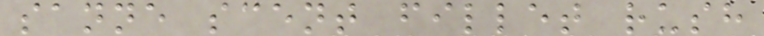sanne scent fillet rush
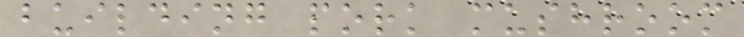building pork mushroom
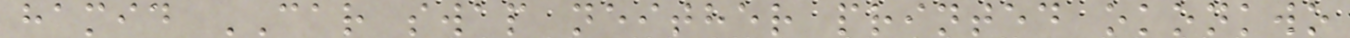hamid CAR swap neither printed okonkwo
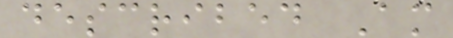described Am
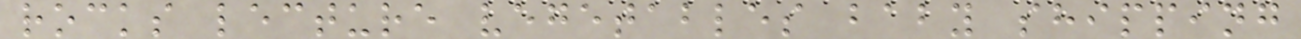rocks lecture vegetables baby shipping
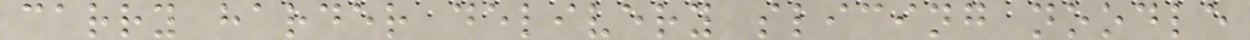carry harder delivery slicing noodle
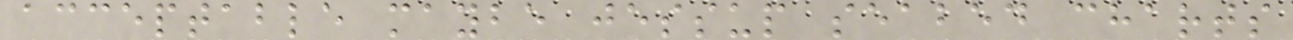acceptable maybe jessup seabed charts
